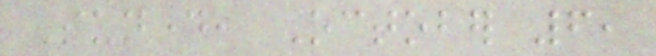Sunday, October 6,
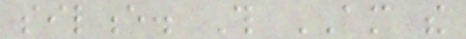silence. This AM the
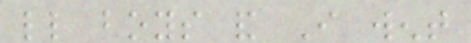little boys and I went
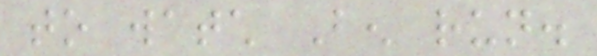to watch Ben run.
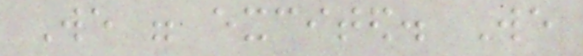We were excited. We
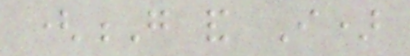(G and I)
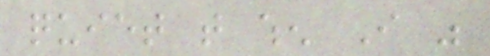quiet that when I was
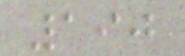190
